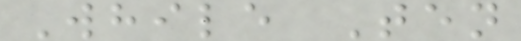While Ten
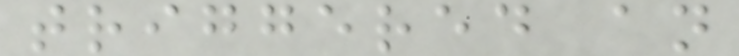triggered an
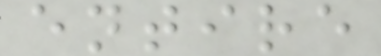entire
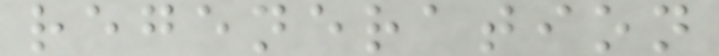regeneration
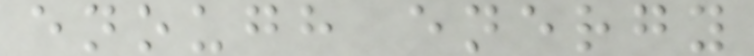enough energy
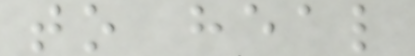to heal
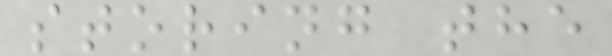storing the
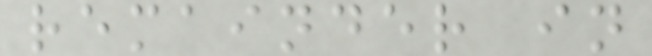remainder in
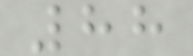88
